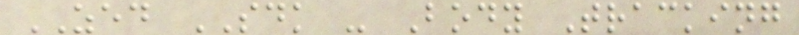ZED SDK - Body Tracking
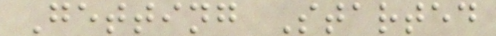Getting Started
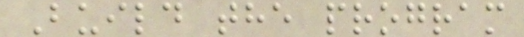Build the program
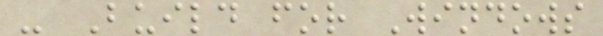- Build for Windows
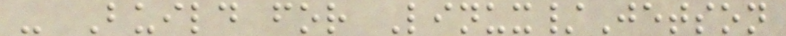- Build for Linux/Jetson
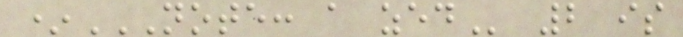*NOTE: A ZED 2 is
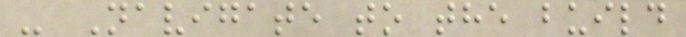- Navigate to the build
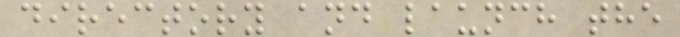directory and launch the
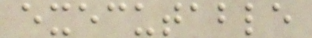executable
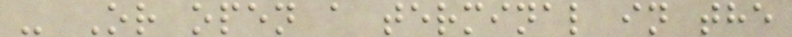- Or open a terminal in the
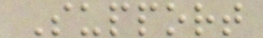Support
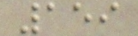159
